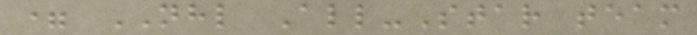= NHL All-Star team
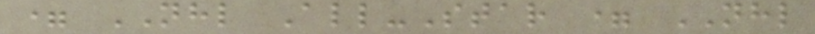= NHL All-Star = NHL
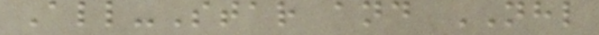All-Star and NHL
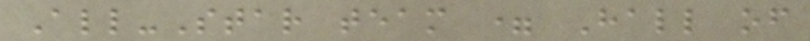All-Star team = Hall of
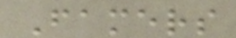Famers
